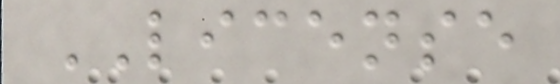LICENSE
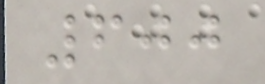600
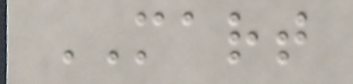MART
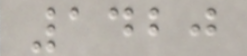1420
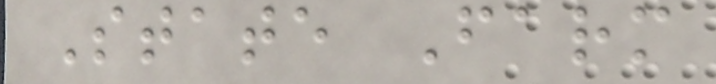State Farm
